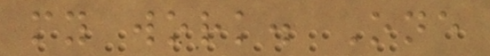my work. One
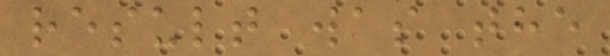result was the
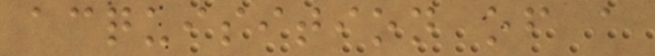acquisition of a
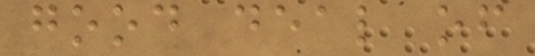good deal of
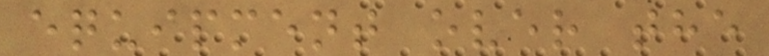equipment over the
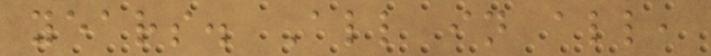years. All in all,
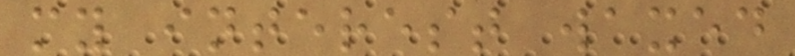my interest waxed
